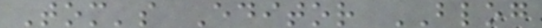Tom's Editor BLOG
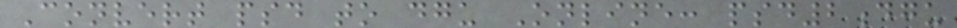Convert psd to dgu Online: psd2dgu
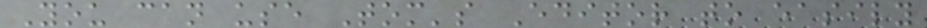You can use Tom's Editor to easily
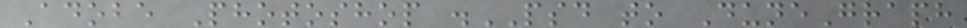Adobe Photoshop .PSD to DuneGraph
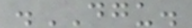.DGU.
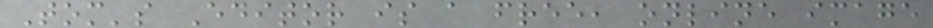Tom's Editor is a free, online image
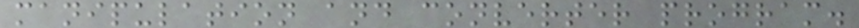manipulation and converter program.
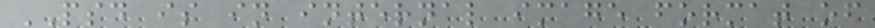PSD is in internal image format of
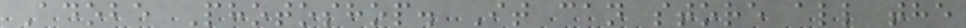Adobe Photoshop. It can store all the
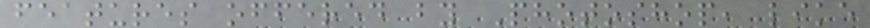features offered by Photoshop, like
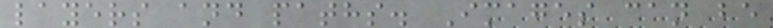layers and paths. Images can be
